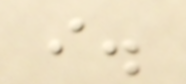i.
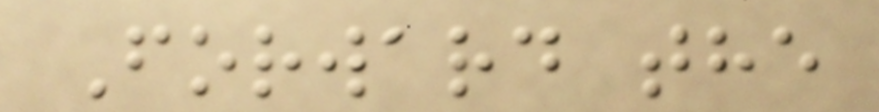Forward the
